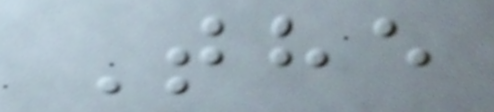The
